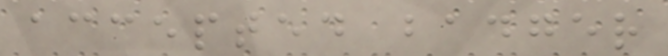accepted badger
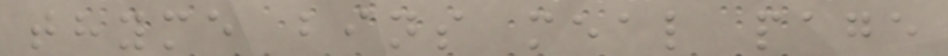thyme bins meal page
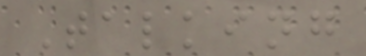Talking
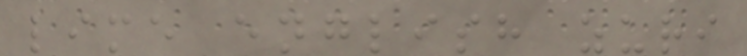lime english zuri
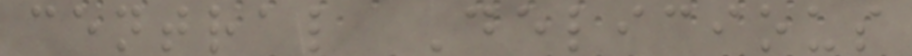central Delicious
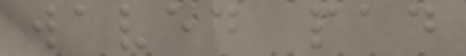waved pad
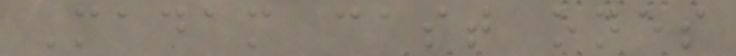Madam cast ones
